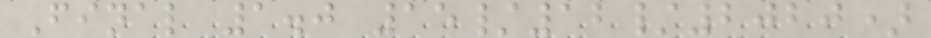Final 1.0 15/12/2020)
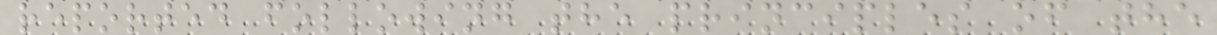reported following the principles of the
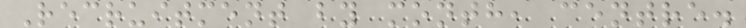Recruitment by month, centre.
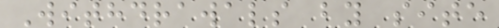Withdrawals by site
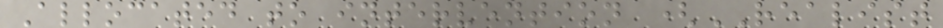Allocated to intervention (REALIST
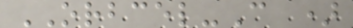ORBCEL-C )
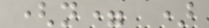(n= )
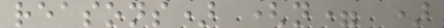reasons) (n= )
